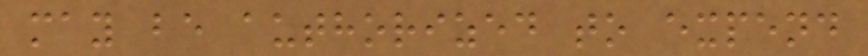may be authorized to expend
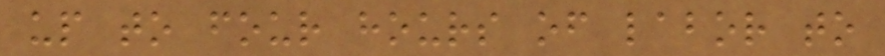up to four hours of labor to
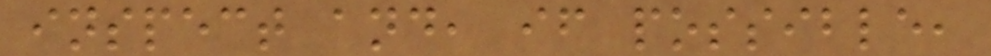inspect and, if possible,
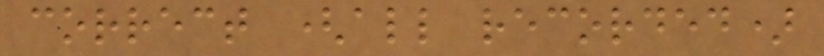correct (all recorded)
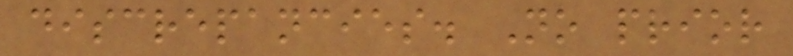discrepancies. No prior
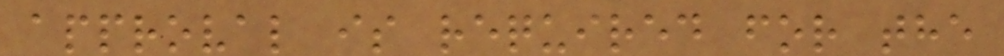approval is required for the
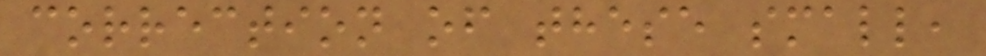correction of these small,
